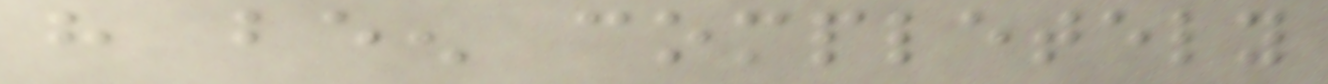have been completely
